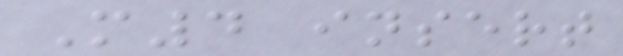M4 insert
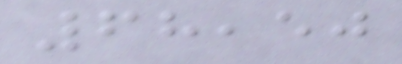68,50
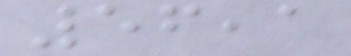56,1
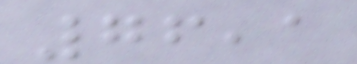76,1
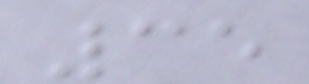35
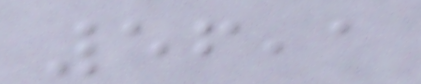56,1
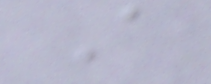A
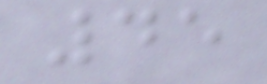45
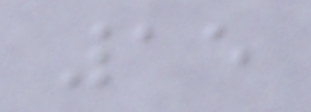15
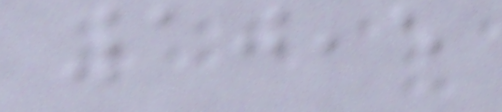10,5
